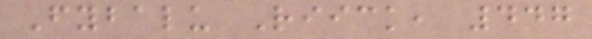Fybalu Riick, 447
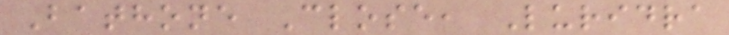Bathone Close, Luridra
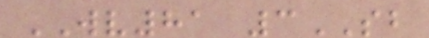WV81 3SB
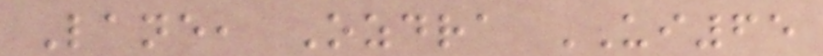Lane, Ozdra UI65
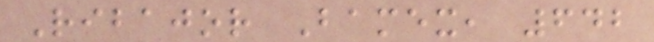Ribajor Bamex, 642
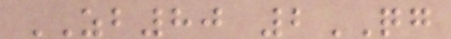ZB80 2QG
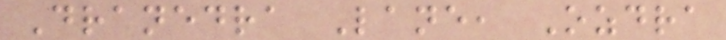Dranedra Lane, Ozdra
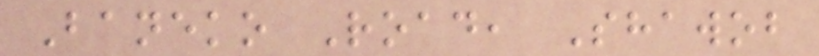Baneko Road, Shawob
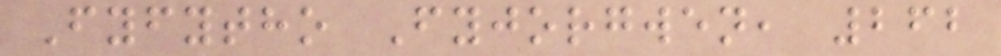Fyfytho Fyjorgwen, 262
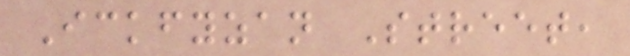Ickfyzan Street,
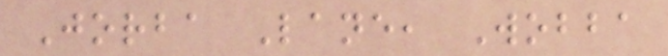Jorba Lane, Wobba
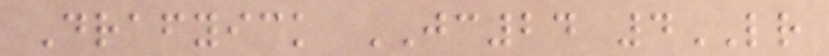Drafyick JC24 4LR
